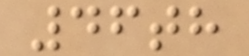46th
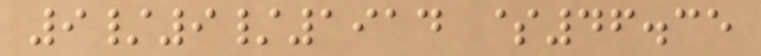9/9/1914 $46.35
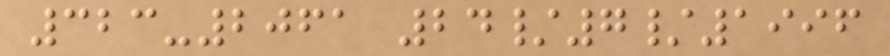323-2061 24/7/1996
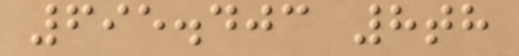695.403 8th
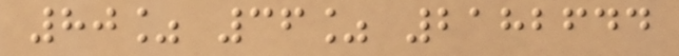80% 36% 2182644
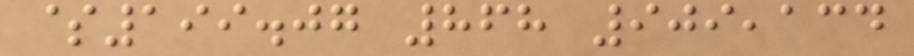$199.07 868 909,134
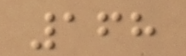168
